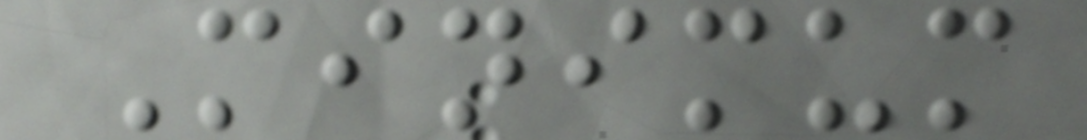Minimum
